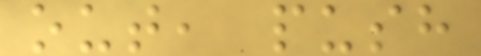out, push
